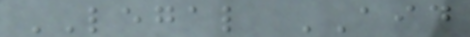LEGAL AID
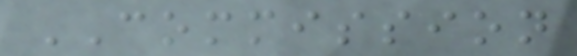COMMISSION
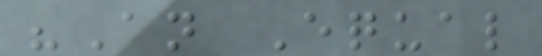"An Equal
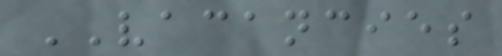VACANCIES
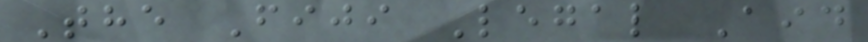The Fiji Legal Aid
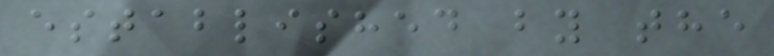established by the
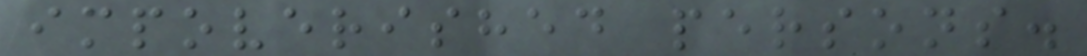impoverished persons.
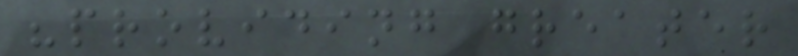"providing greater
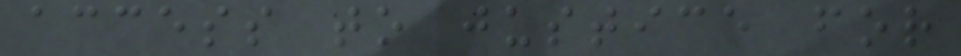access to justice for
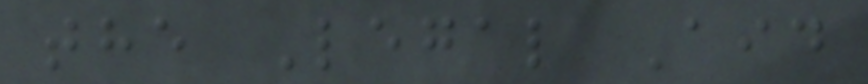the Legal Aid
